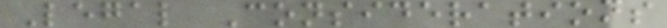Legal Considerations
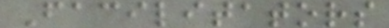Facilitators
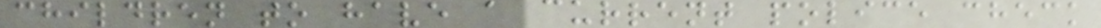children to have a current police check
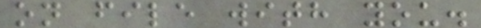on file with you.
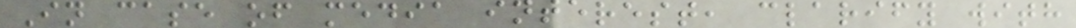In case of media interest, clarify with
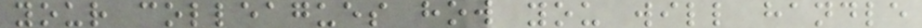your colleagues how you will handle
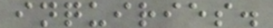inquiries.
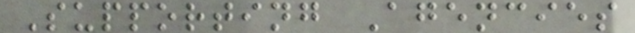Supporting Agencies
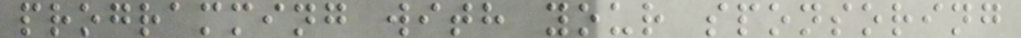programming with your sponsoring
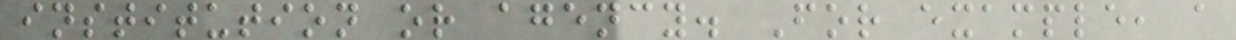institution or agency. For example, a
